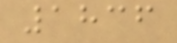1836
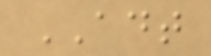ADT
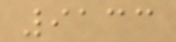9133
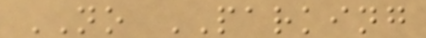NO PARKING
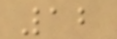12
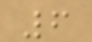6
